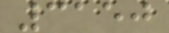3150
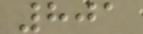801
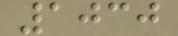1030
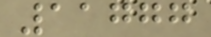11777
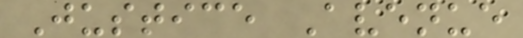Justice Avenue
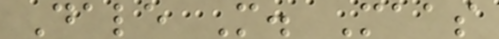Dale M. Maas
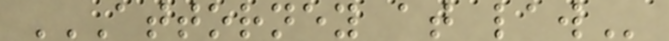ATTORNEY AT LAW
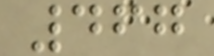467
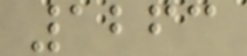1263
